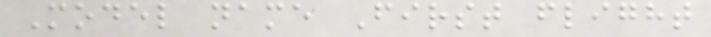Model name First flight
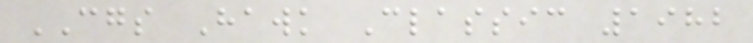CGS Hawk Classic 1982
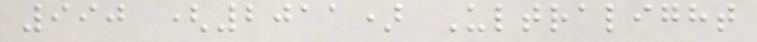990 (2011) Ultralight
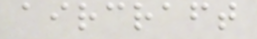aircraft
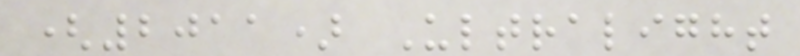(2011) Ultralight
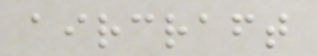aircraft
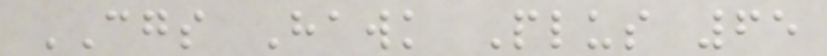CGS Hawk Plus 65
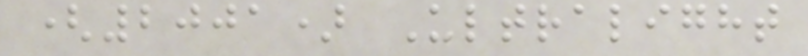(2001) Ultralight
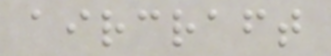aircraft
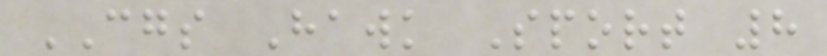CGS Hawk Sport 8
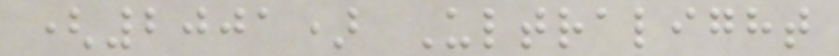(2001) Ultralight
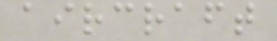aircraft
